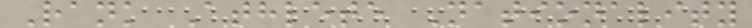Rank Athlete Nationality
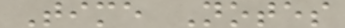Time Notes
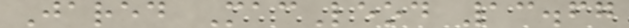Jared MacLeod 13.67
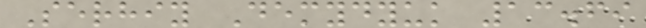Serhiy Demydyuk 13.69
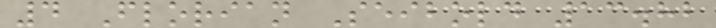4 Florian Seibold 13.82
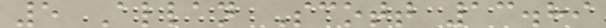5 Allan Scott 13.89
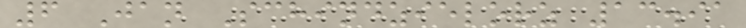6 Jan Schindzielorz 13.91
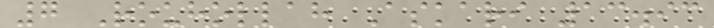7 Rouhollah Askari 13.93
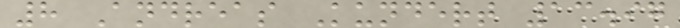8 Andreas Kundert 13.97
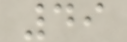49
